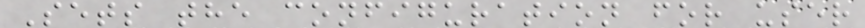Sets the configuration for user
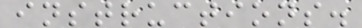instructions.
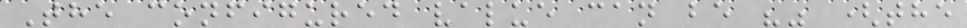The configured value can be "" (the
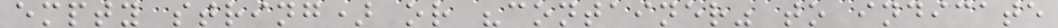empty string) or "container" to indicate
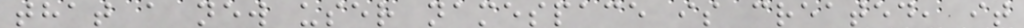that a new user namespace is created, it
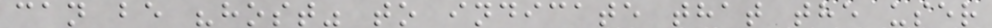can be "host" to indicate that the user
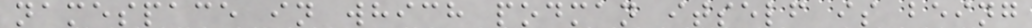namespace in which podman itself is being
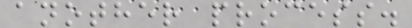another process.
